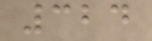324
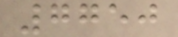7750
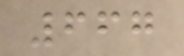667
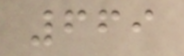669
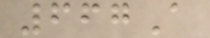667A
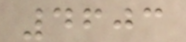4603
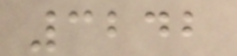3242
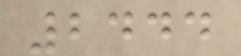2444
